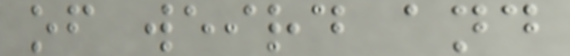of weird and
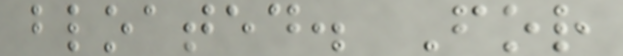bloated. For
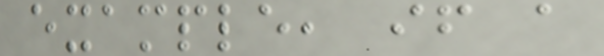example, if a
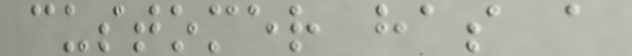customer has a
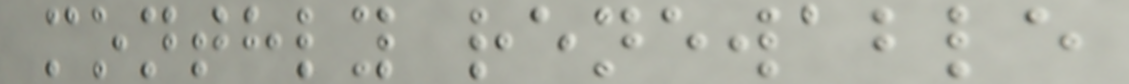monthly renewable
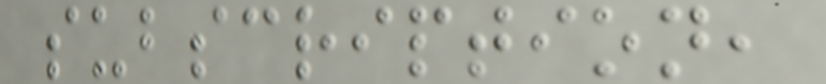subscription,
